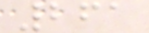261
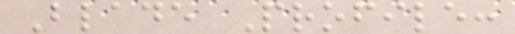Blade Profile:
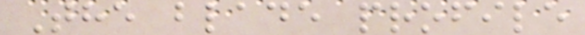The blade profile
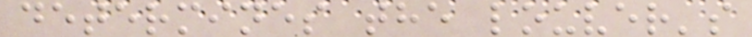determines the louver's
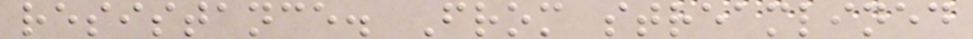resistance. From streamlined
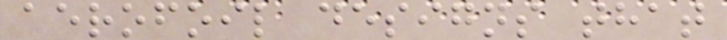aerofoil designs that
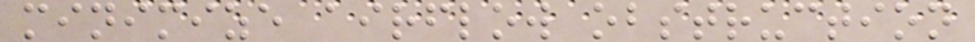minimize airflow obstruction
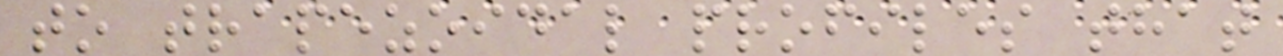to trapezoidal profiles that
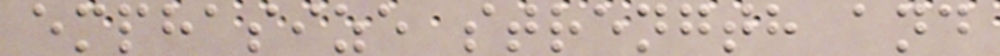emphasize strength and
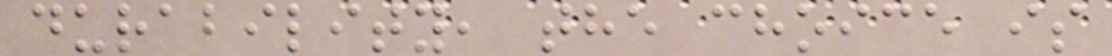durability, the choice is
